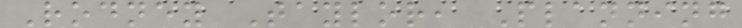Rodney Taylor, Planning
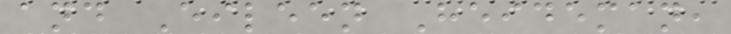and Eileen Heideman,
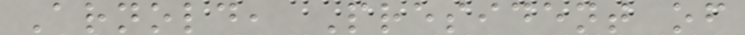Arnold, President of
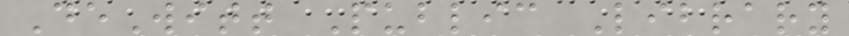DeWitt Public Library
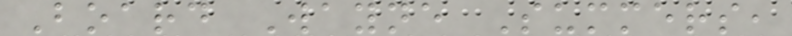Board Wayne Summers,
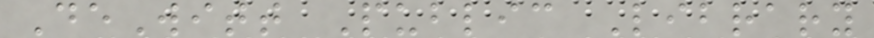DeWitt Public Library
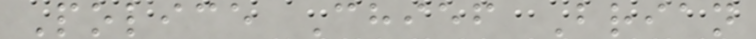Police Chief Brian
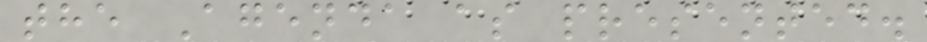the Agenda as presented.
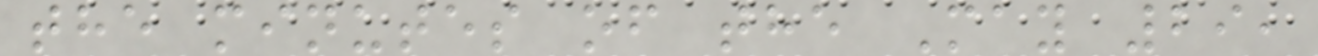the minutes of the May 29,
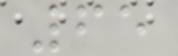65
